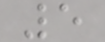5
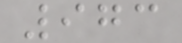973
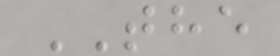THE
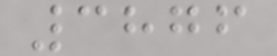3876
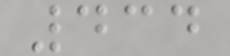434
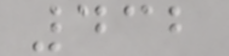432
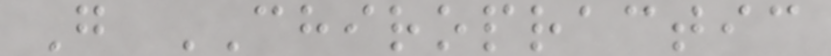G CHIROPRACTIC
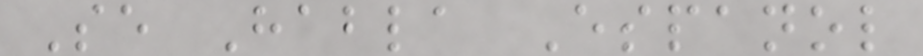Se Habla Espanol
